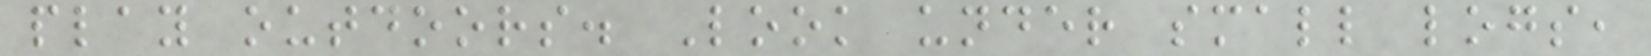play outdoors. Look under small logs,
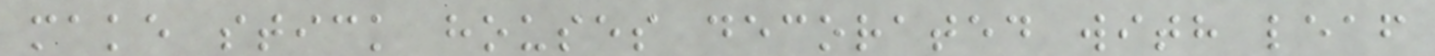make stick houses decorated with leaf
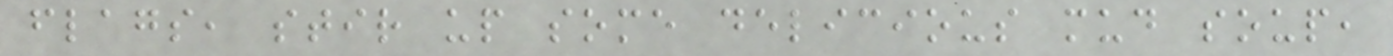flags, stir up some delicious mud soup,
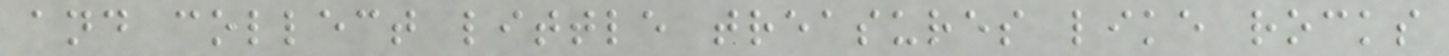and collect little treasures like rocks
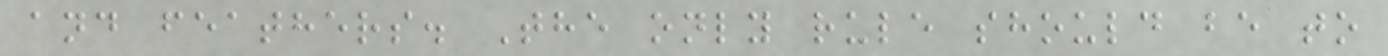and feathers. The only rule should be to
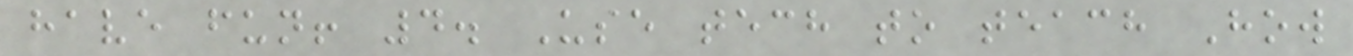have fun! 4. Use tech to teach How
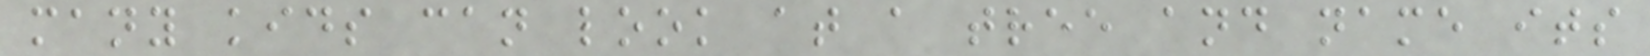many kids can look at a tree and name its
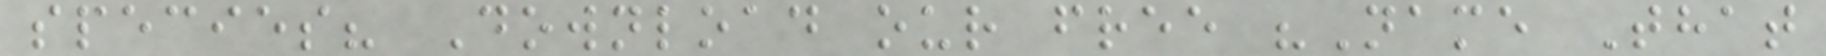species? Download our free "Name That
